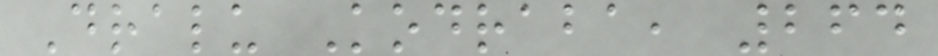Dralu Kodraba, 264
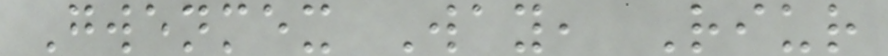Gwenmex Way, Riur
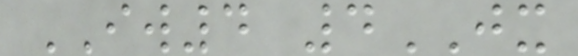IW4 4JX
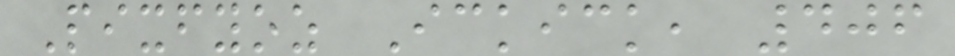Pixfyoz Ickick, 406
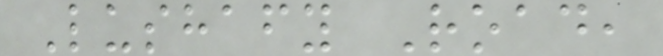Lushafy Road,
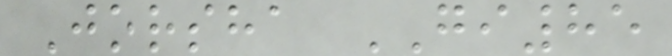Jorsha GI85
